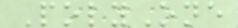PolyOne
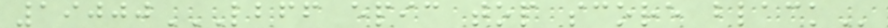19000LBFF EPIC TOP SCORE BLACK
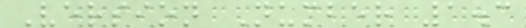Version Number 1.3
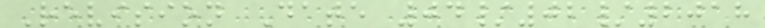Revision Date 04/02/2018
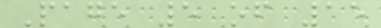Page 5 of 15
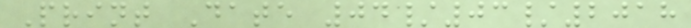Print Date 04/03/2018
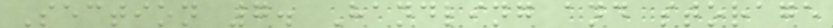Section 7. Handling and storage
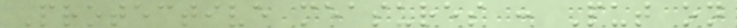Protective measures : Put on
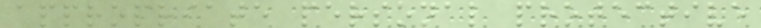appropriate personal protective
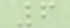6
